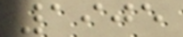1905
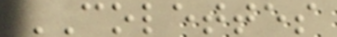COLETTES
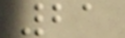21
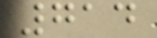714
